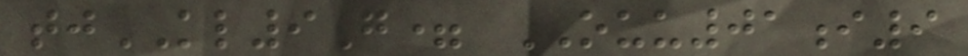tjKL9G= OUU01i9
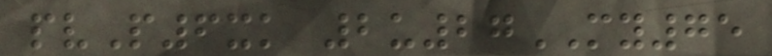pvP6xk 2u27MY75
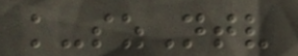k-szNtv
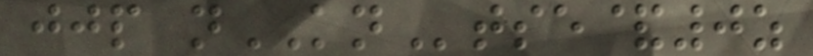jjp nKNtse&0z
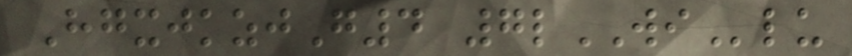HgxjkzjG4 7lWIlu
